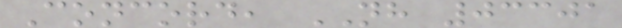Concord, NH 03301
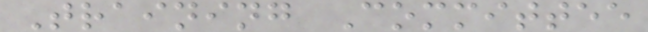Training Committee
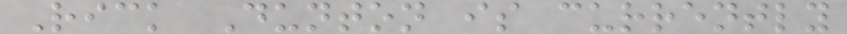Rick Dunton is currently
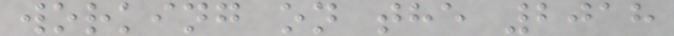working on the 2018
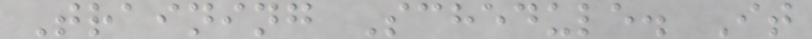Training Schedule. It
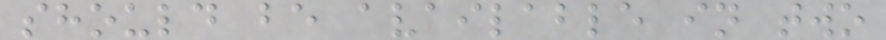should be available in two
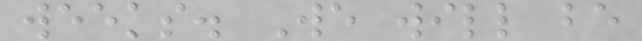weeks. We will be
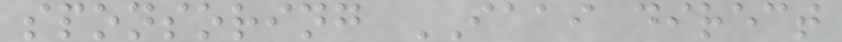sponsoring IAAI direct
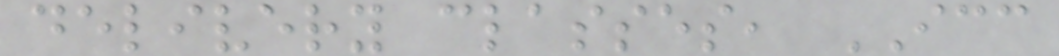delivery classes, ICC
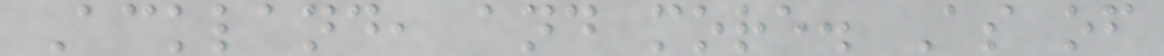Ackland, and more. As of
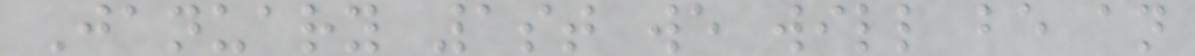January 1st we will be an
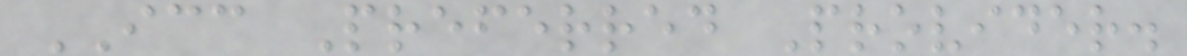ICC Preferred Provider.
